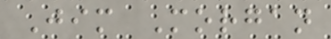Jim Morgan
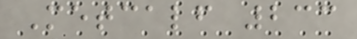Metcalf 233
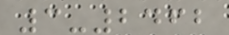3-2462
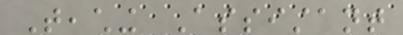Teaching Assistant
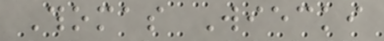Thomas Wiecki
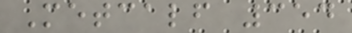Metcalf 354
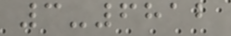3-6812
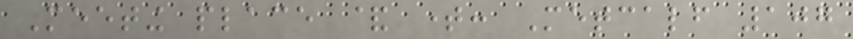Meeting place & time: Metcalf 107
